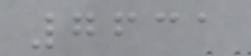7631
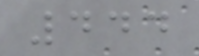444
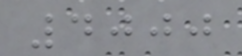4000
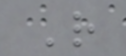R
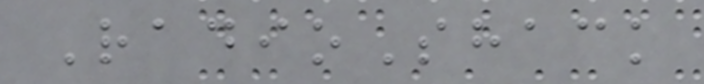RadioShack
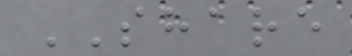SHARE
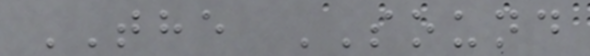THE SOUND
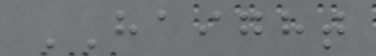HAIGHT
